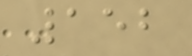152
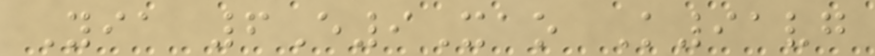Yia 6E9Xao K91vg
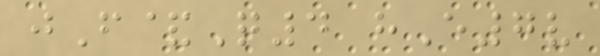jF&Q4 hE7v
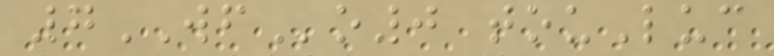7WFo0 touLuc
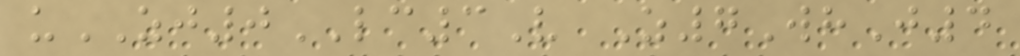uZJ0LC3V Z7WhJ4
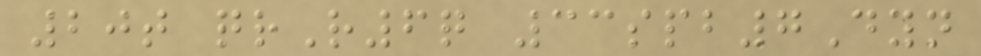20t qrR6q 33spb7Dyn
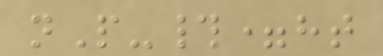nP-#=ht
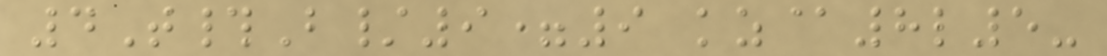4T#B/9=9 kz@8l5-
